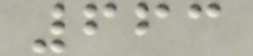663
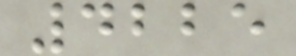4225
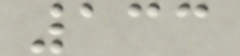133
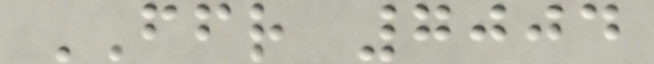FFR 7004
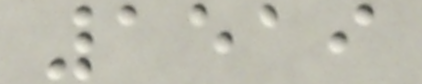1519
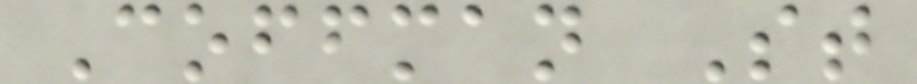Coffman St
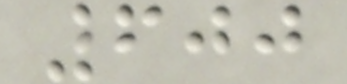600
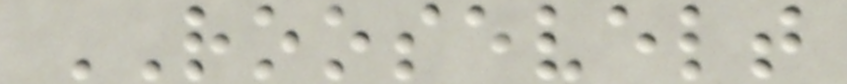ROOSEVELT
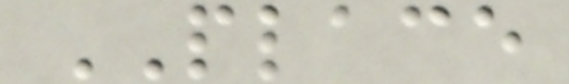PLACE
